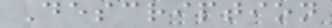Description
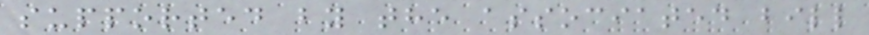supported by the associated bill
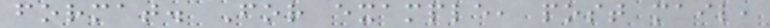format. For example, post mail,
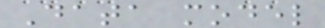Data model
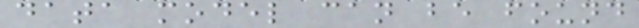data model can be found
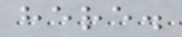here.
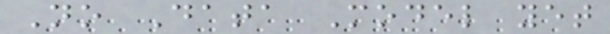No Data Model yet
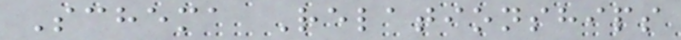Schema Relationships
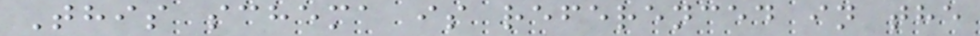This schema is referenced in the
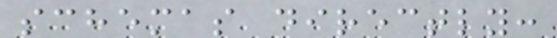schemas directly:
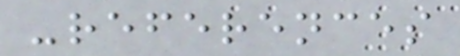-references
